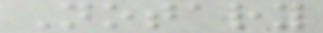Notary
